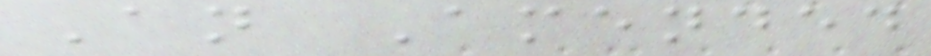An Amended
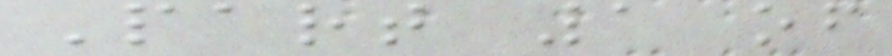Part 1 of
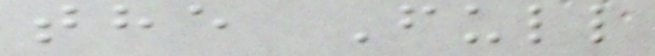the Full
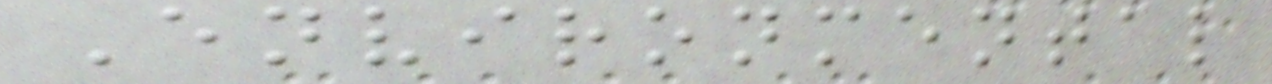Environmental
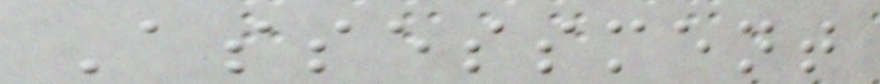Assessment
